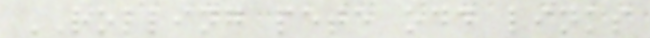ROLLING pete odd links
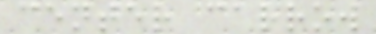center carrow
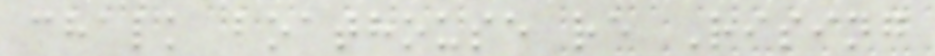chalk boathouse re Rising
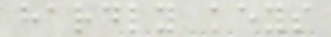hardly keys
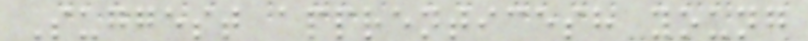Suggest apprenticesh young
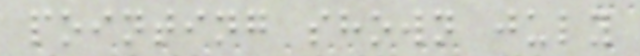pointing shown july
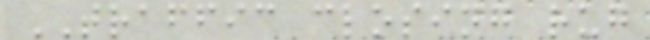TRAFFIC closing rug
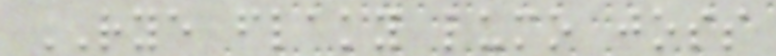RYE flaky lumo joss
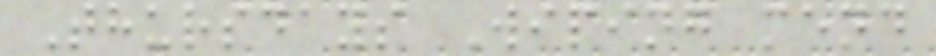Thursdays Wiping mend
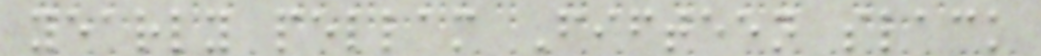yearly pellam Fifteen slack
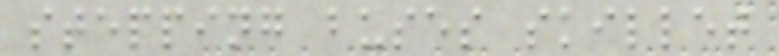stepping buses skillet
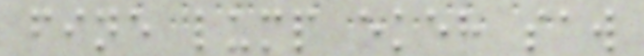fine lump ekeh saw
